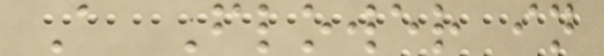A Flower in
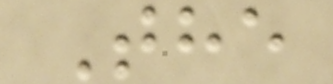The
